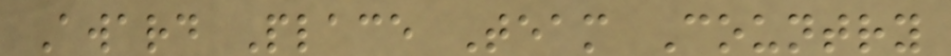Award Place Team Country
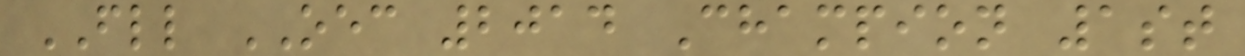FLL OEC 2014 Champion 1st
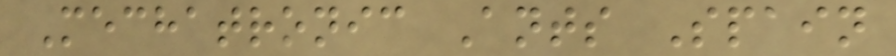Mechatronic Ants Spain
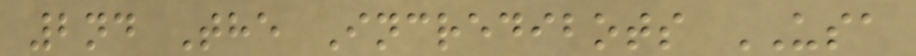2nd The Incredibots USA
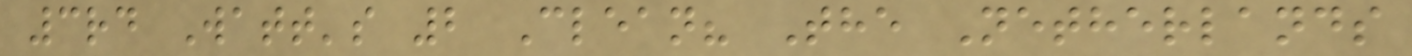3rd Watt's 2 Clean? The Netherlands
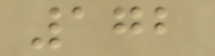172
